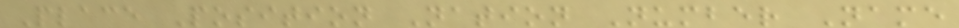Place Position Nation Number Name
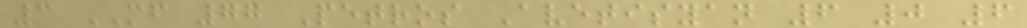3 MF 77 Petros Avetisyan 6 0 6
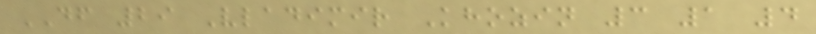DF 29 Vladimir Khozin 3 1 4
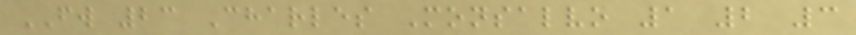FW 23 Charles Monsalvo 1 2 3
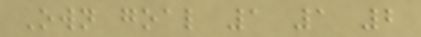Own goal 1 1 2
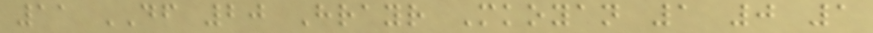11 DF 20 Hrayr Mkoyan 1 0 1
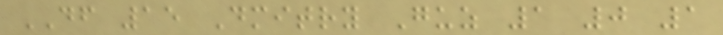DF 15 Dmitry Guz 1 0 1
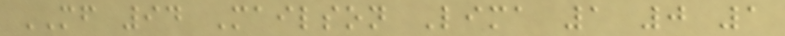MF 94 Mailson Lima 1 0 1
